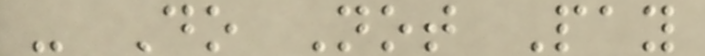- Do Not Pay
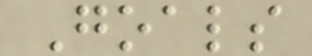Goals
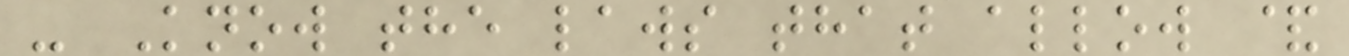- Know the laws that allow &
